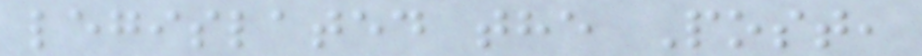legislated the Post,
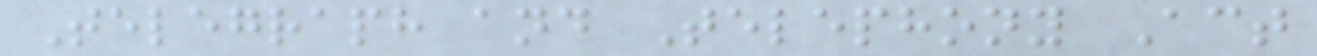Telegraph and Telephony Act
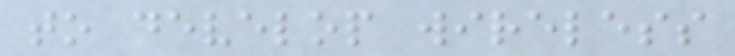to develop wireless
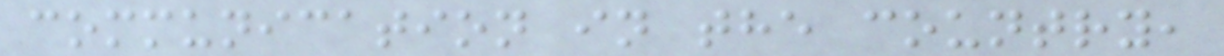communication in the country,
